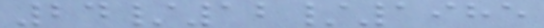24/12/1985
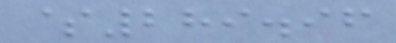$289.96
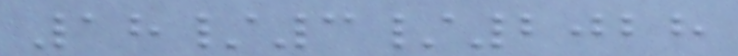18/3/2028
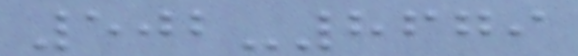502-8679
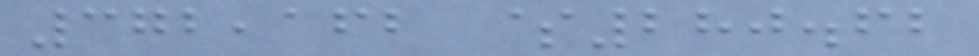372,162 $280.62
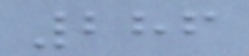286
